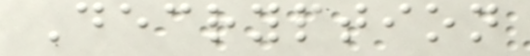Decryption
